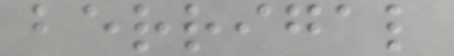berrigal
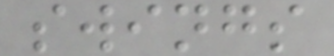swings
